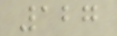127
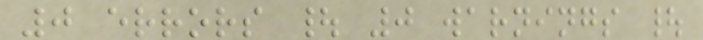0 errors | 0 warnings |
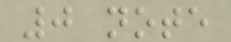0 note
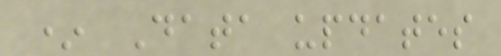* Data updates
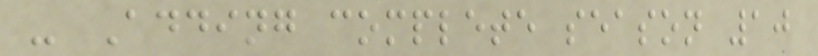- Adding complete season 10
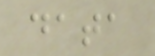data
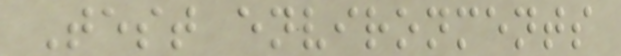Test environments
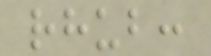rhub:
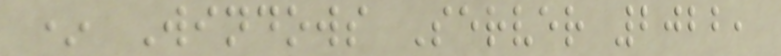* Windows Server 2022,
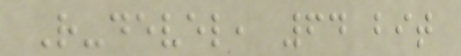R-devel, 64 bit
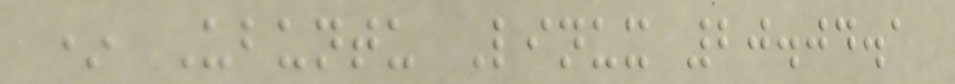* Ubuntu Linux 20.04.1
